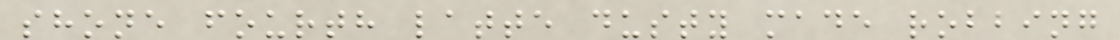shone fourth latte dusty made robbing
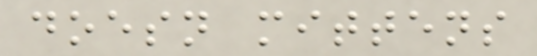doesn mittens
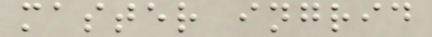master ingrid
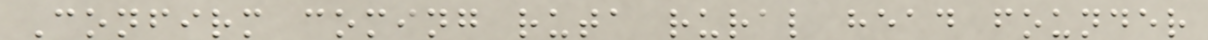Confirm coming ruta rural head founder
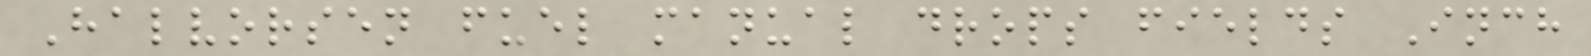Halvorsen fuel manual drops fields Inch
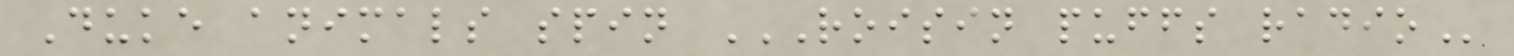Duke animals spin ROISIN PUFFS RADIO
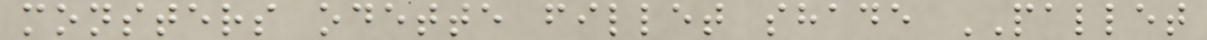monsters odette fillet shade PALLET
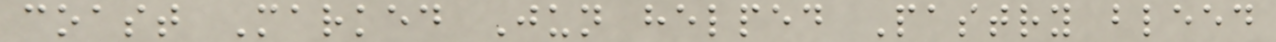coast Marked Jun helped Pastry bleed
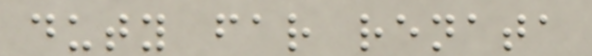duty far renata
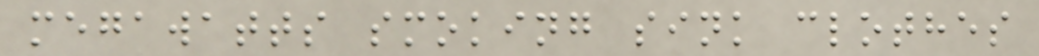megawatts smoking sink clothes
